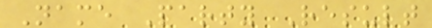Name Party Result
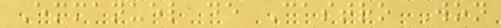Emmanuel de Castro Won
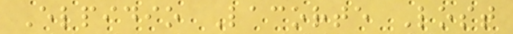Elpidio Lacorte Lost
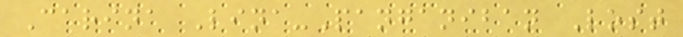Carina Lina-Panganiban Lost
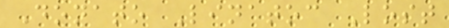Donato Linatoc Lost
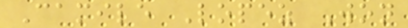Camile Lopez Won
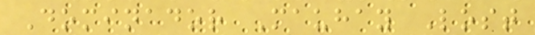Dominador Mauhay Lost
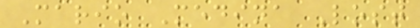Mario Medina Lost
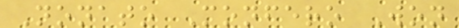Nonato Monfero Won
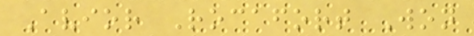Avior Rocafort Won
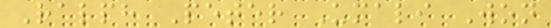Ralph Peter Umali Won
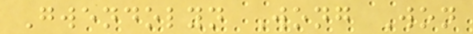Gwendolyn Wong Won
